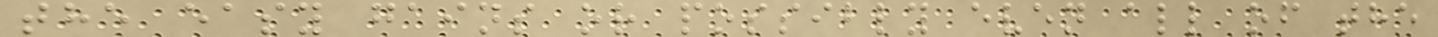the easy gains or possibly even all of the
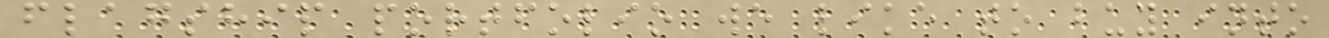flagship portfolio we like to buy into
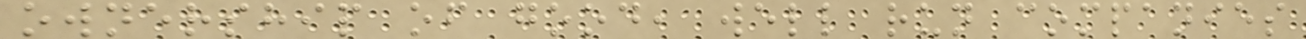ownership of good, well run companies
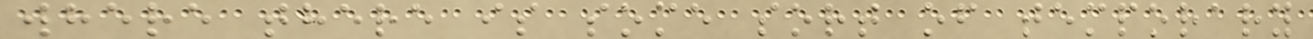where there is some sort of temporary
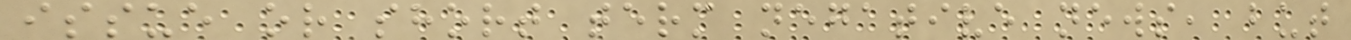issue or short term negative news, but
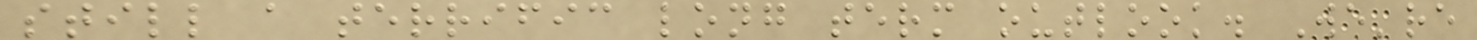still a terrific long term outlook. We're
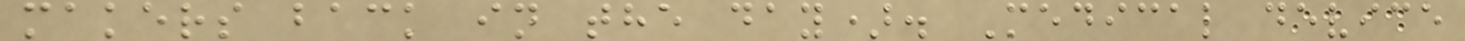makers back in the day). Medical device
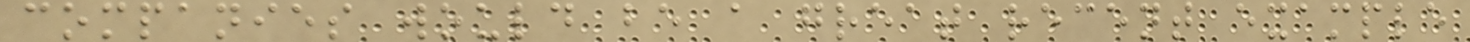companies would be a great recent example
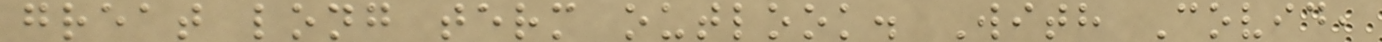great long term outlook. With Covid,
